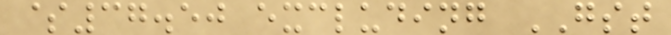$37.50 excluding GST
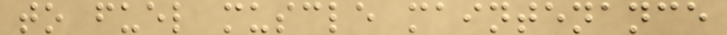to fuel muscle maintenance
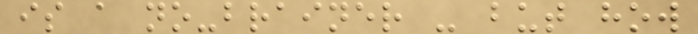is a no-brainer - but how
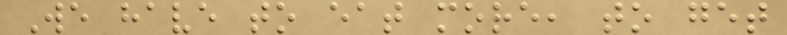We have to eat more, to get
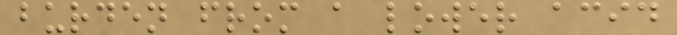burden from a lower acid
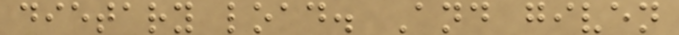dietary load. And given
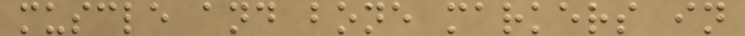muscle and bone markers in
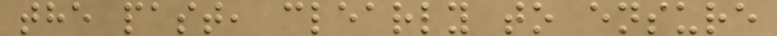the past, clearly to ensure
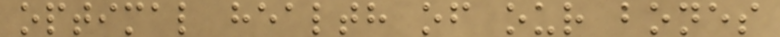optimal health of our bones
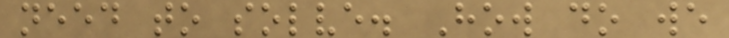need to solve. How do we
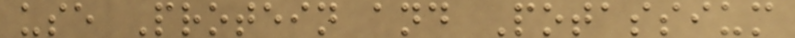use Protein and Potassium
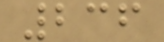236
